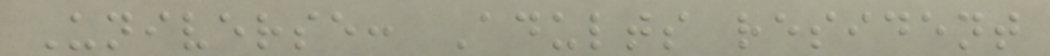Universe: Adults resident
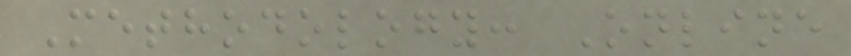Methodology: Online
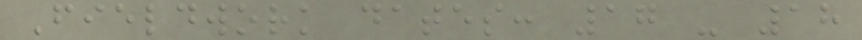Fieldwork dates: 17 - 18
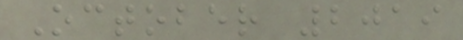October 2019
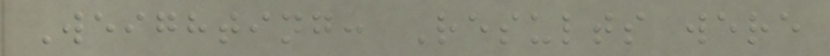Weighting: Results were
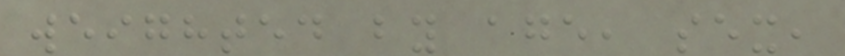weighted by age, sex,
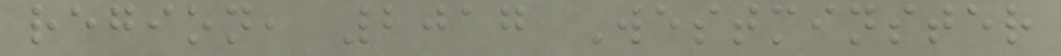region, 2017 Westminster
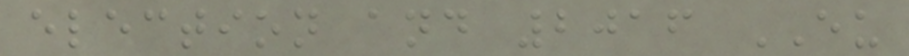election and 2016 EU
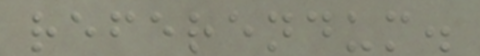referendum.
